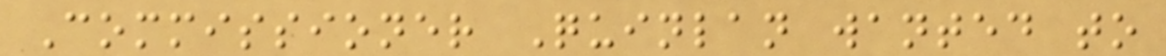Commissioner Quinlan wanted to
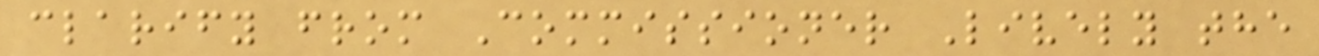clarify from Commissioner Lively the
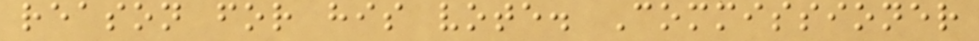reason for his vote. Commissioner
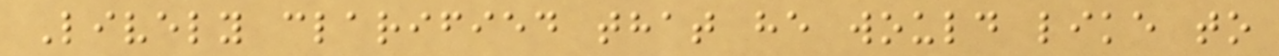Lively clarified that he would like to
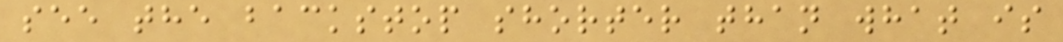see the backstop shorter than what is
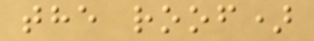the roof)
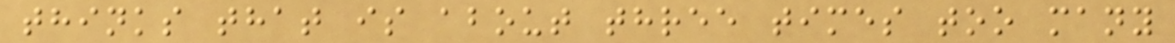thinks that is about three times too many
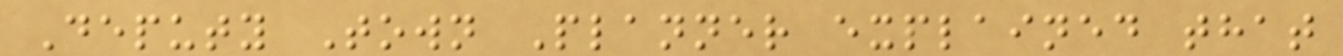Deputy Town Planner explained that
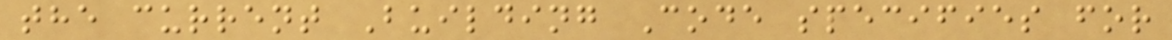the current Building Code specifies for
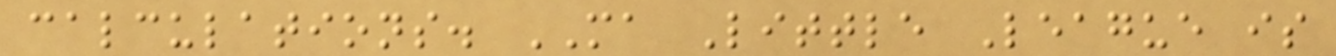calculations. MA Little League is
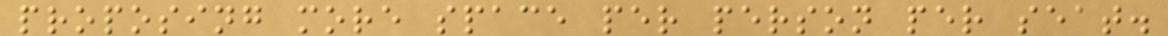proposing more space per person per seat.
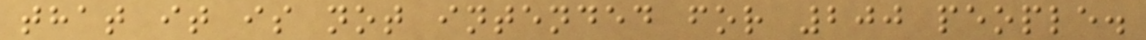that it is not intended for 200 people.
